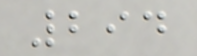294
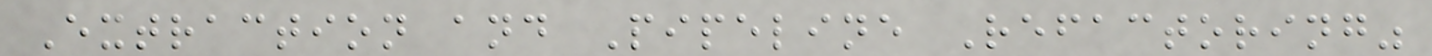Extraction and Pipeline Refactoring"
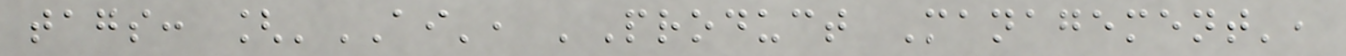tags: ['AI', 'Product Management',
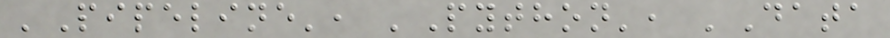'Pipeline', 'Python', 'Data
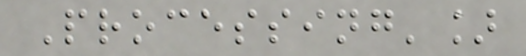Processing']
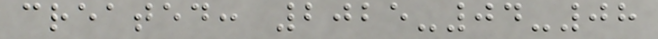created: 2025-04-08
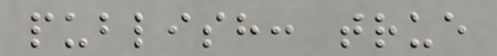publish: true
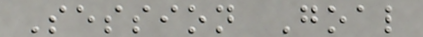Session Goal
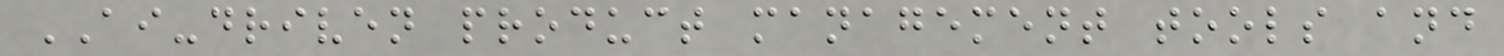AI-driven product management tools and
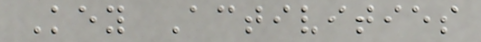Key Activities
